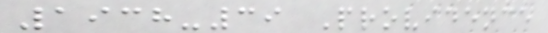1938-39 Providence
